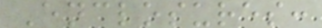Enclosures:
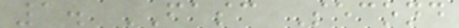1. FASC Second
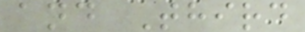and Third
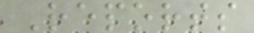Reports
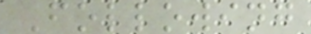Following
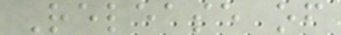Release of
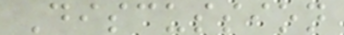Discussion
